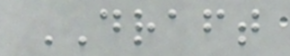DRAFT
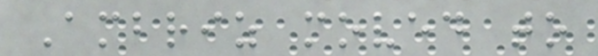Ambriz moved to
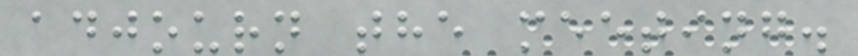adjourn the meeting.
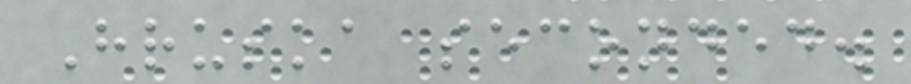Hruska seconded.
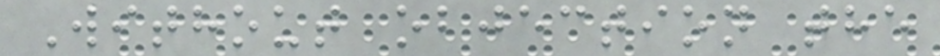Without objection the
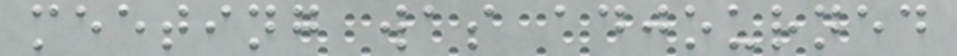meeting was adjourned
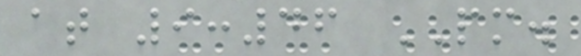at 9:46 PM.
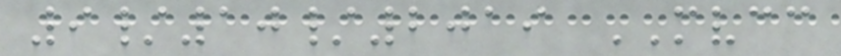9/10/2019 MVCC
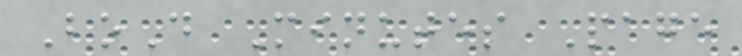BoD Minutes Page
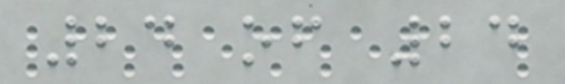24 of 24
